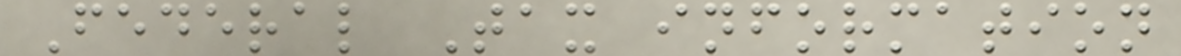Federal Tax information
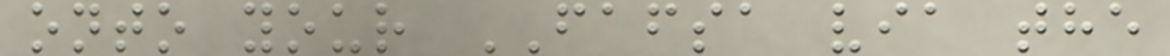onto your FAFSA via the
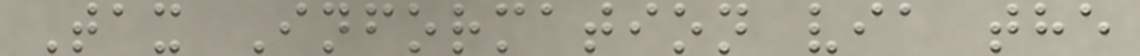Tax Information via the
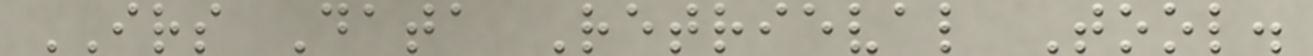IRS Data Retrieval Tool.
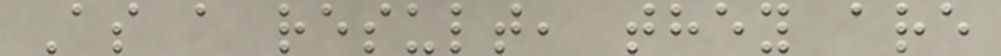As a result, they are
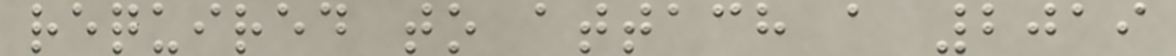required to attach a 2019
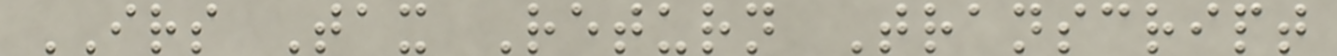IRS Tax Return Transcript
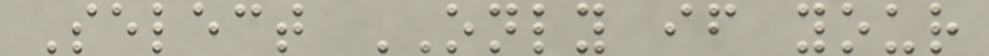Select ONLY if your
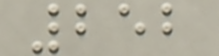252
